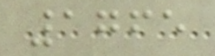1765
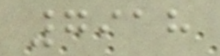7918
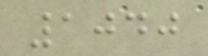1040
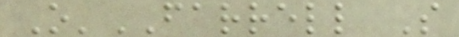O'FARRELL S
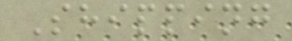Shipping
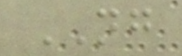NG
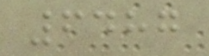6487
